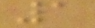1
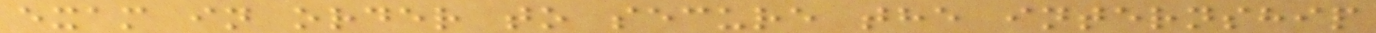exam in order to secure the internship
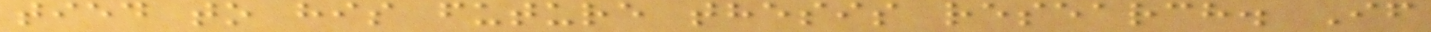tied to his future thesis research. If
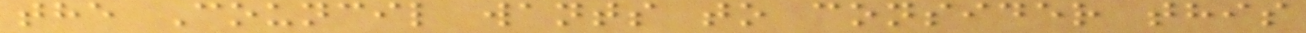the Council wants to consider this
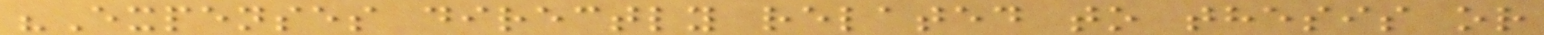"Expenses directly related to thesis or
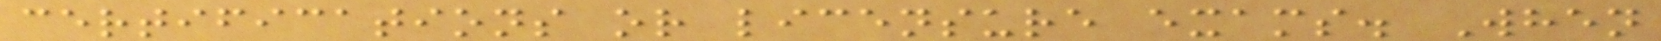certifications or licensure exams. When
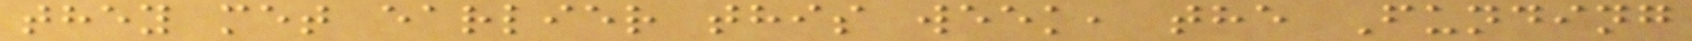they met earlier this week, the Funding
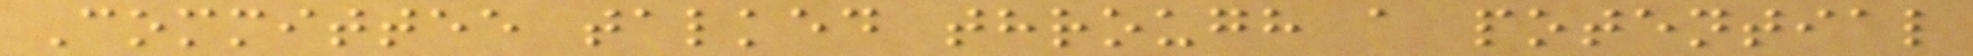Committee talked through a potential
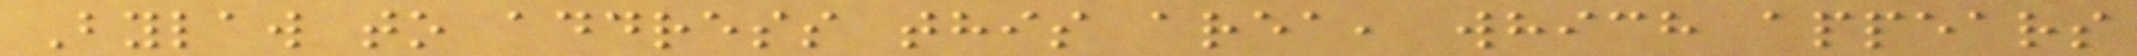Bylaw to address this area, which appears
